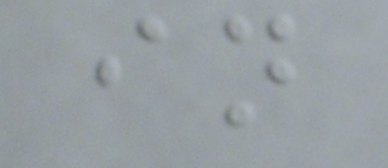in
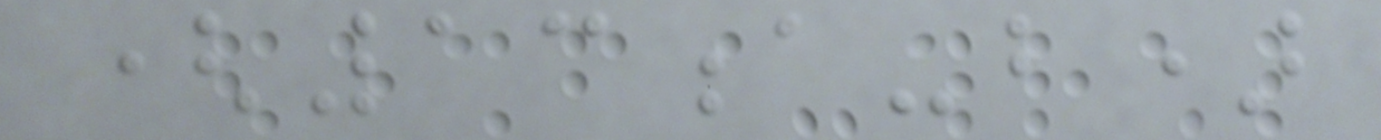(13a-b)
